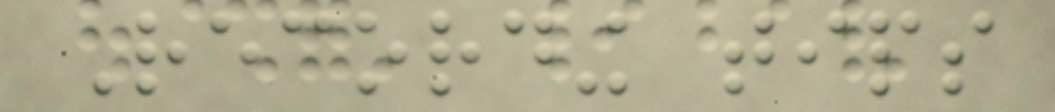Recording tips
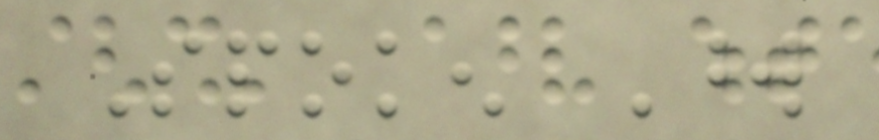Spoken Word
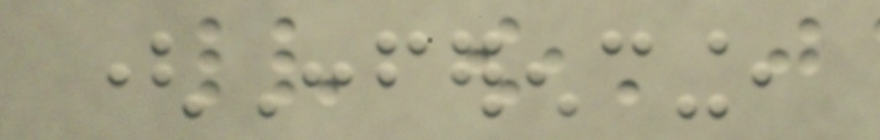(Conferencing,
